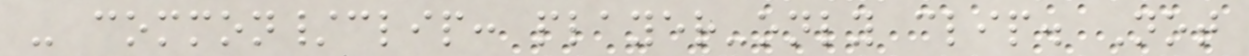- common/clip: player-only clip. Not
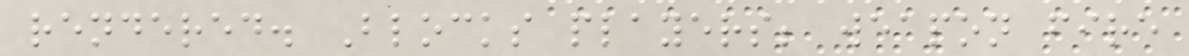rendered. Blocks players; weapon fire
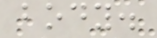body.
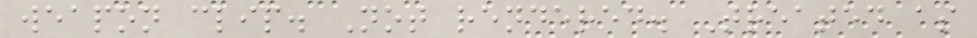weapon clip. Not rendered. Treated as
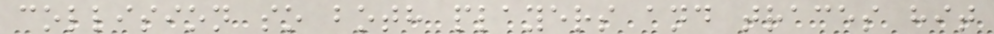collision so both players and traces hit
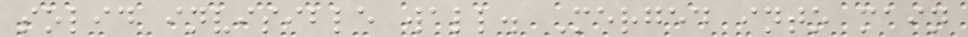solid invisible wall. Merged into main
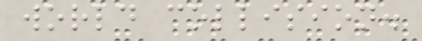world collision.
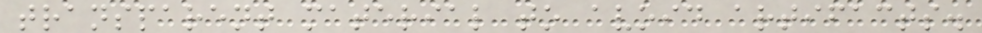transparent material to avoid artifacts.
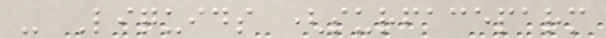- Liquids (surfaceparm
